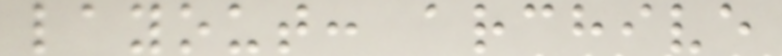layout: archive
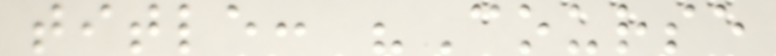title: "Course
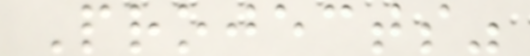Projects"
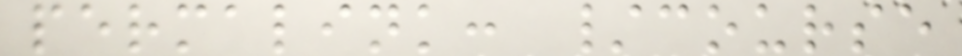permalink: /course
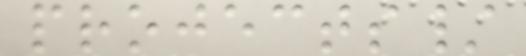projects/
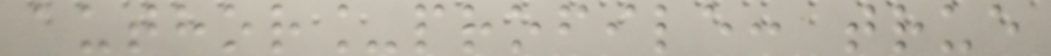author_profile: true
